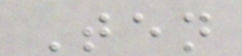Ten
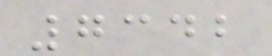7342
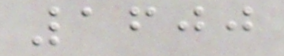1600
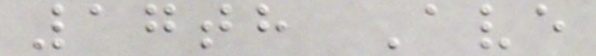17th Ave
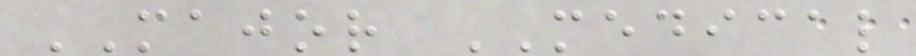MAJOR MEDICAL
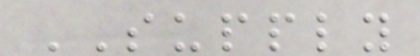SUPPLY
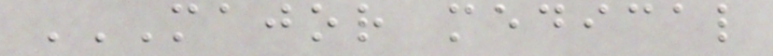MAJOR MEDICAL
